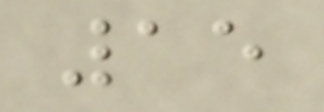15
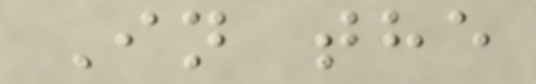In the
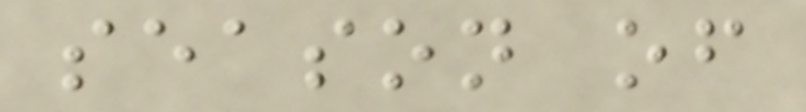season of
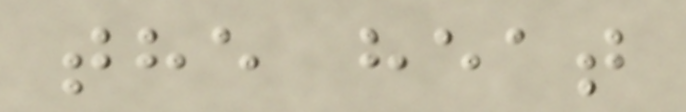the heat
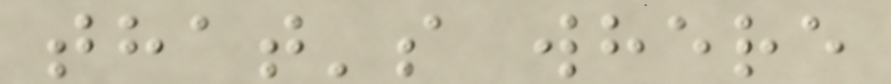that's where
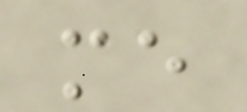me
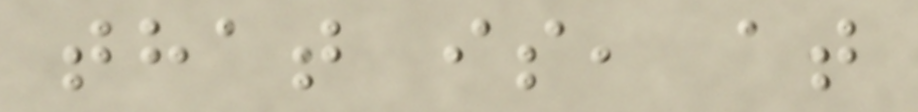that is, at
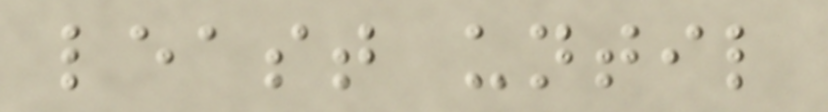least until
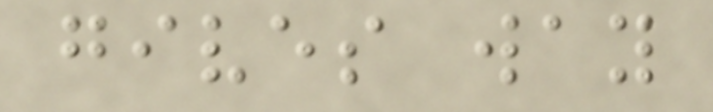gives way
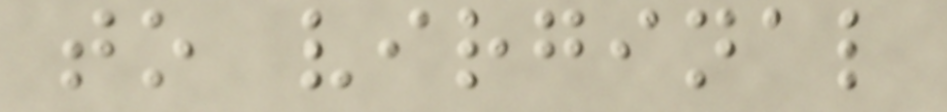to virginal
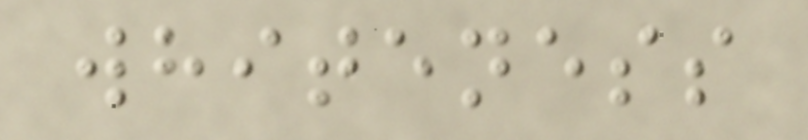whiteness
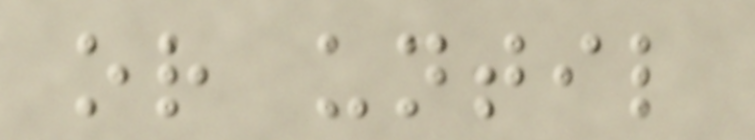or until
